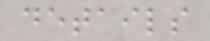details
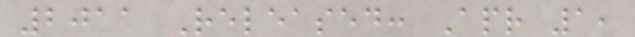2011 Released: Apr 1,
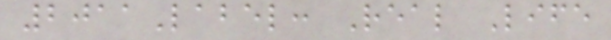2011Label: Real Life
